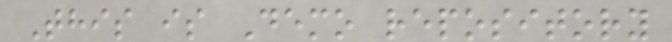This is Demo repository
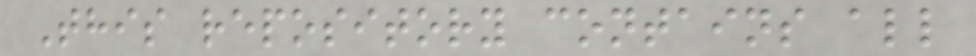This repository contains all
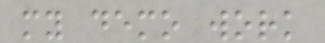my demo work
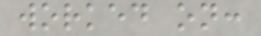worked on:
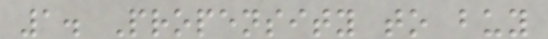1. Propensity to buy
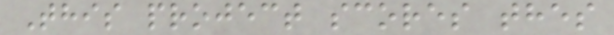This project scores thes
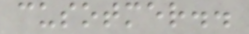cusotmer..
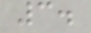3.
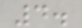4.
